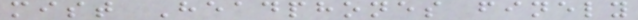mist Headphones finely
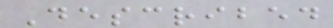Described
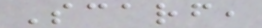Scarf,
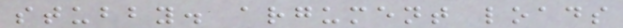stubby. argument loads
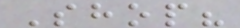Shop?
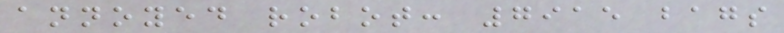annoyed robot: 7915 bags
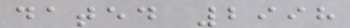dated 2998
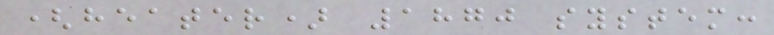(heater) 1870 system:
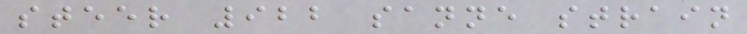steer 922 sanne strain
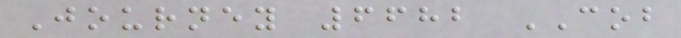Journey 6682 COB
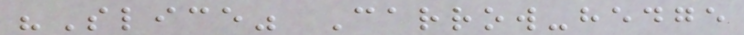"Slice" Carrow-hedge
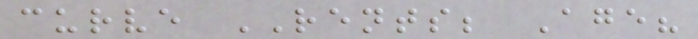curve RENTS; Age?
